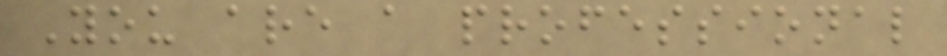You are a professional
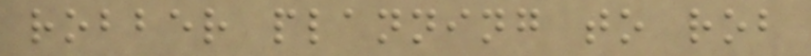robber planning to rob
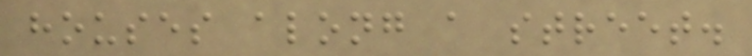houses along a street.
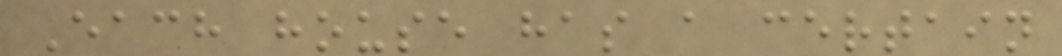Each house has a certain
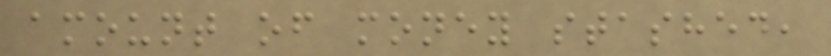amount of money stashed,
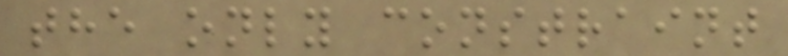the only constraint
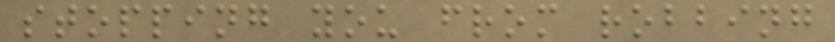stopping you from robbing
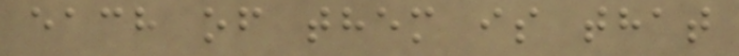each of them is that
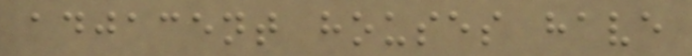adjacent houses have
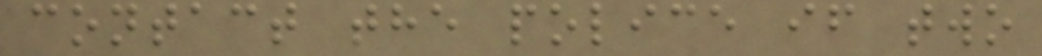contact the police if two
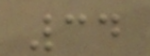34
